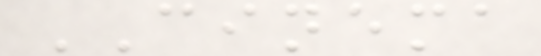CINEMA
